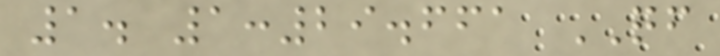1. 1:29.661 QF
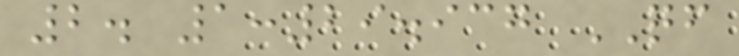2. 1:29.937 QF
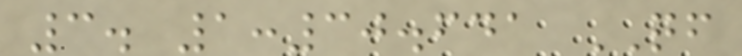3. 1:30.641 QF
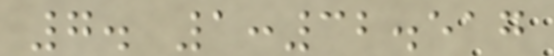7. 1:32.517
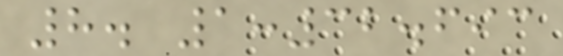8. 1:32.693
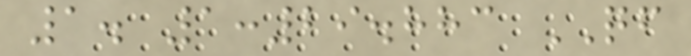1. 1:29.883 QF
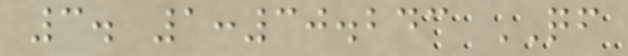3. 1:30.243 QF
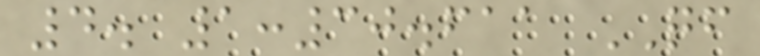4. 1:30.611 QF
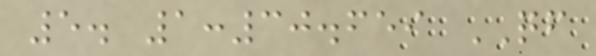5. 1:30.659 QF
